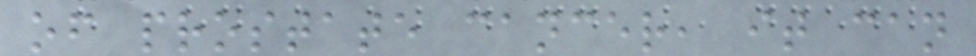of prostate cancer, it can
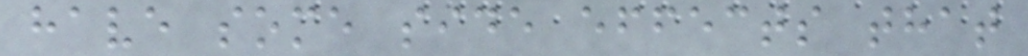have some side effects that
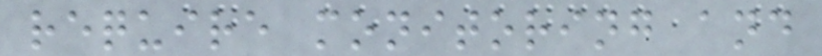require monitoring and
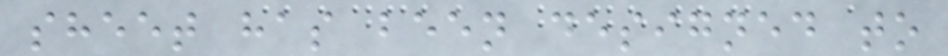sheet has been designed to
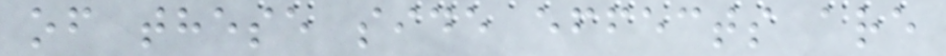of these side effects are
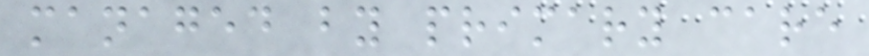managed by primary care
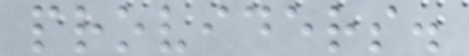providers.
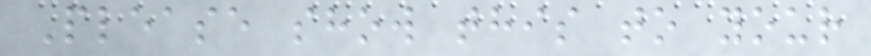Please show this to your
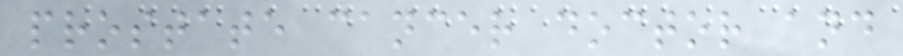prostate cancer doctor and
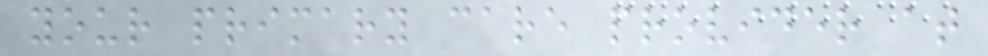your primary care provider at
